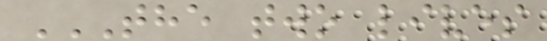THE TWO LIVES
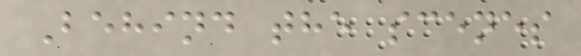Behind the scenes
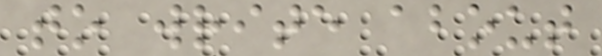to write about
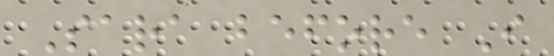Sara before I
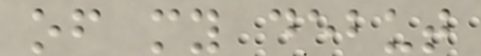of my debut
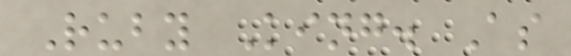Ruby King. As
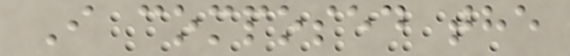I composed the
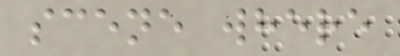scene where
